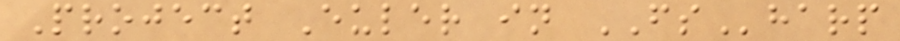Project Euler in FSharp
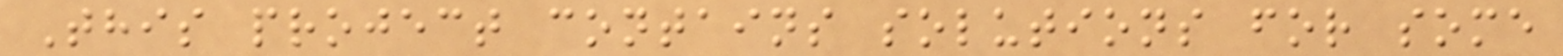This project contains solutions for some
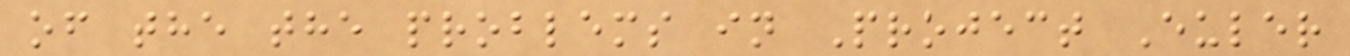of the the problems in Project Euler
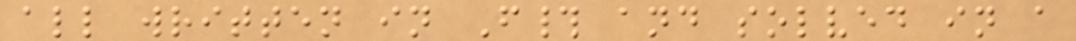all written in F# and solved in a
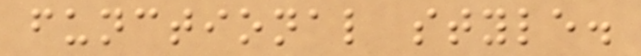functional style.
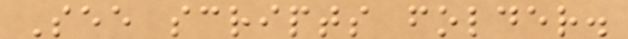See scripts folder.
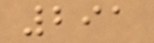291
